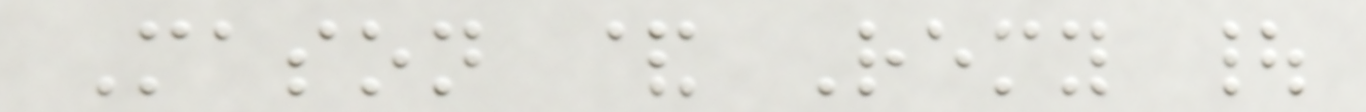Mason & Remy |
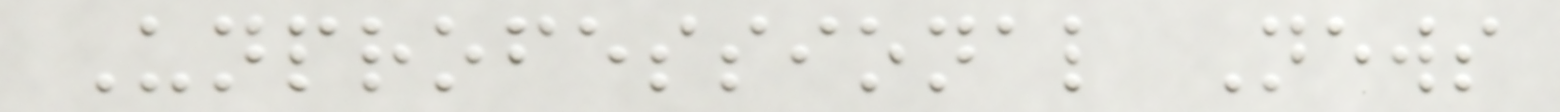Unprofessional News
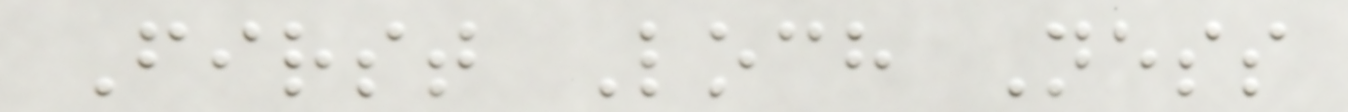First Loch Ness
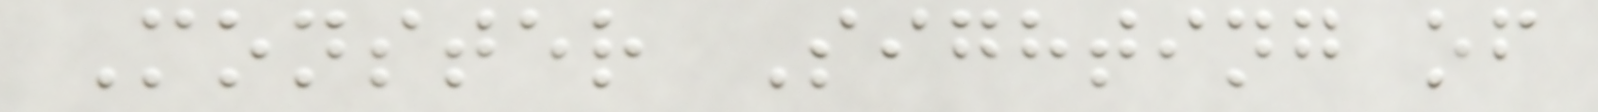Monster Sighting of
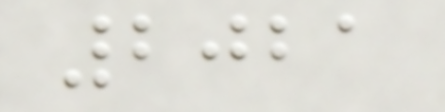2021
